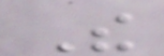The
